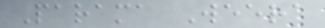Parama Weera
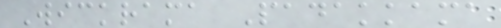Wickrama Padakkama
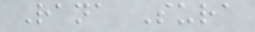Rana Sura
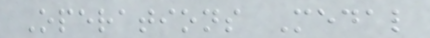Operations Medal
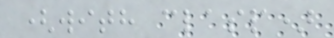(with clasp)
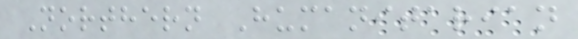Northern Humanitarian
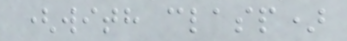(with clasp)
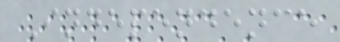Independence
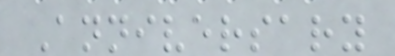Anniversary
